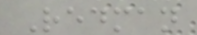Redman
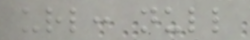url: null
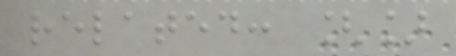related: []
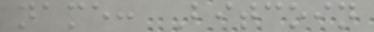name: Bitcoin
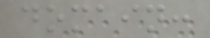domain:
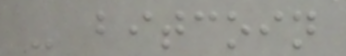- bitcoin
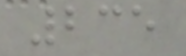235
